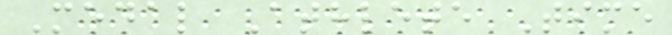Medal Athlete Time
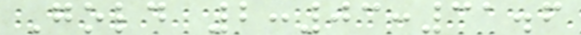Gold 2:03:31.6
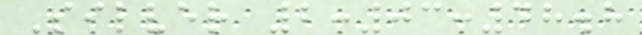Silver 2:03:48.8
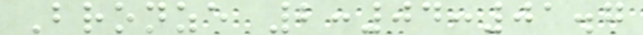Bronze 2:04:01.7
